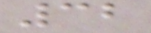32
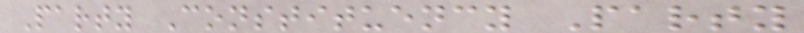Party Constituency Party
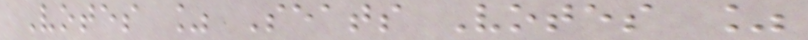Votes % Seats Votes %
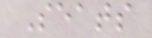Seats
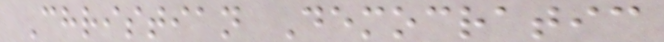Christian Democratic
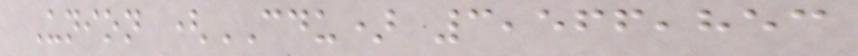Union (CDU) 3,566,853
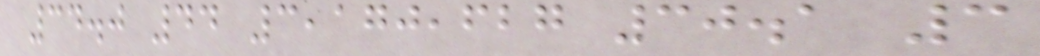34.0 44 3,170,627 30.1 3
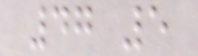47 5
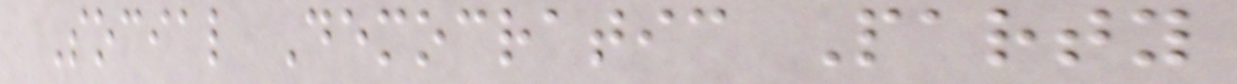Social Democratic Party
